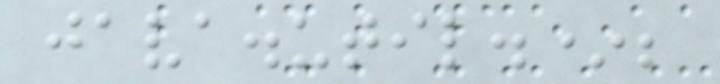java.util.*;
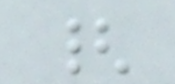{
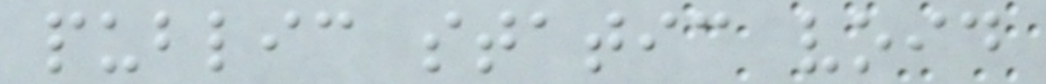public static void
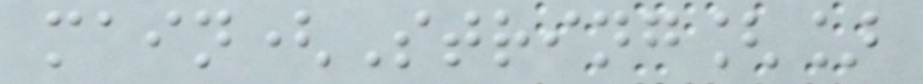main(String[]
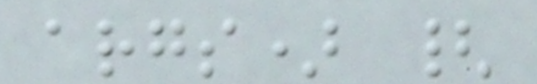args) {
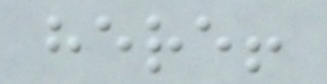here!
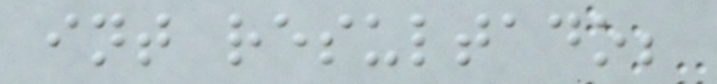int resultado;
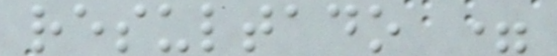resultado =
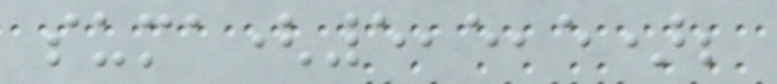suma(5,5,5);
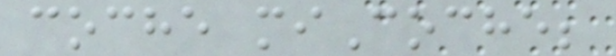coche miCoche;
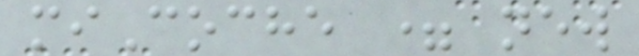miCoche = new
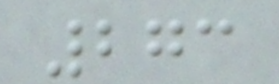273
